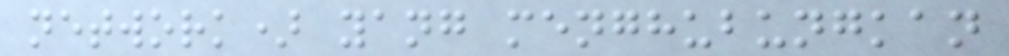network) yang menghubungkan
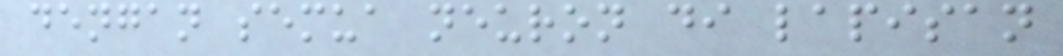dengan semua neuron di lapisan
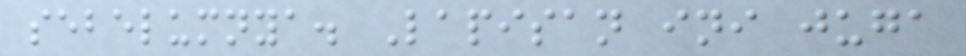sebelumnya. Lapisan ini juga
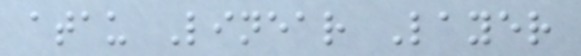atau Linear Layer
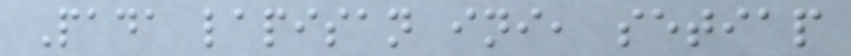Pada lapisan ini, setiap
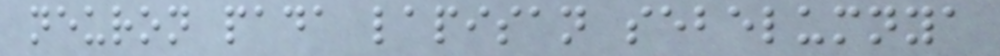neuron pada lapisan sebelumnya
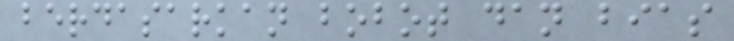berdasarkan bobot dan bias
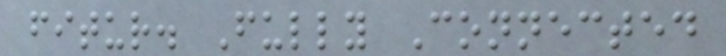fitur. Fully Connected
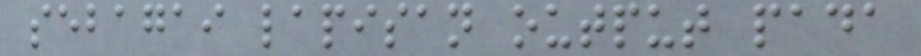sebagai lapisan output pada
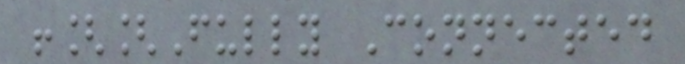![[Fully Connected
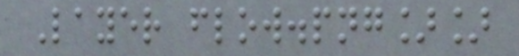Layer flow.png]]
